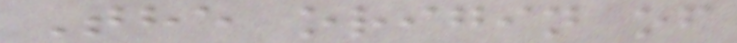The origin of
